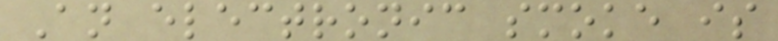An electronic smoke is
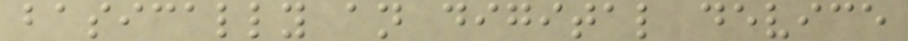basically an digital device
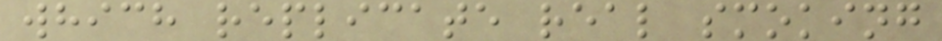which replicate real smoking
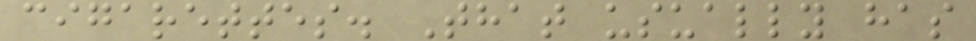cigarettes. That usually has
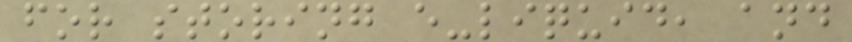for storing e-liquid, and
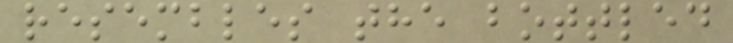resembles the bottled
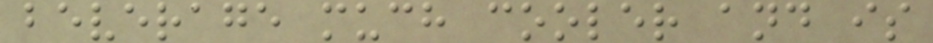beverage much cooler and is
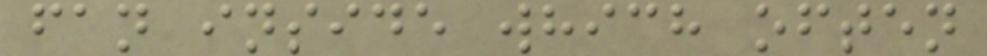fan inside which often
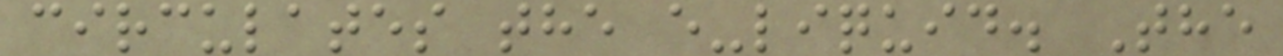circulates the e-liquid. The
